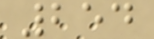254
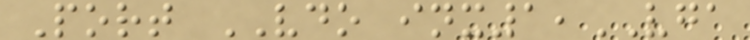Port VDO inx1,VGA
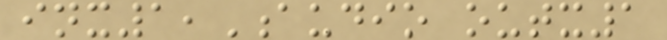inx1,Audio outx1
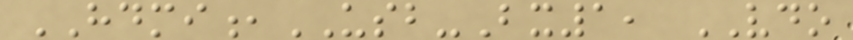HDMI,USB-Bx1, VDO
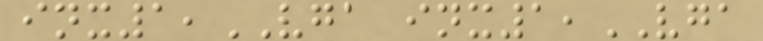inx1,VGA inx1,VGA
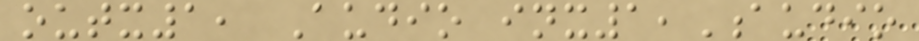outx1, Audio inx1,Audio
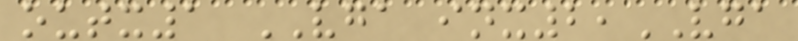outx1 VGA inx2,VGA
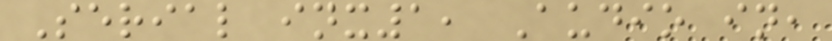Serial inx1, Audio in,
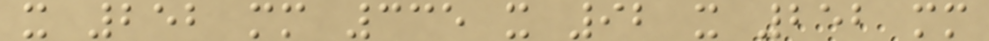x 252 mm 335 x 92 x 252 mm
